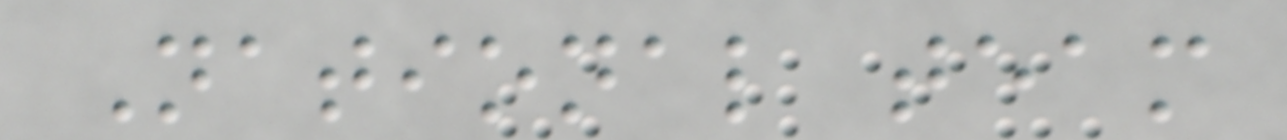National team
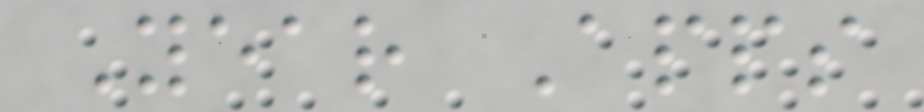Year Apps
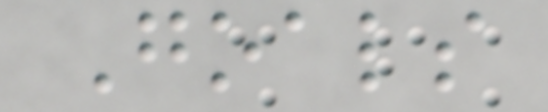Goals
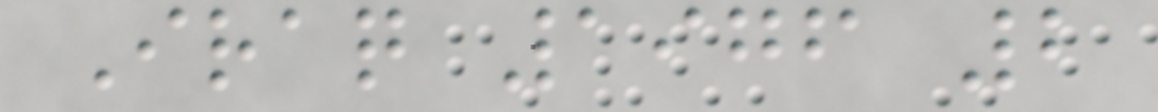Iraq 1976 2
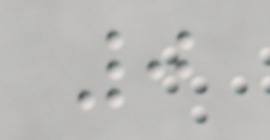0
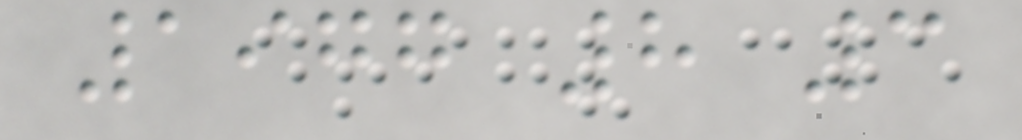1977 8 3
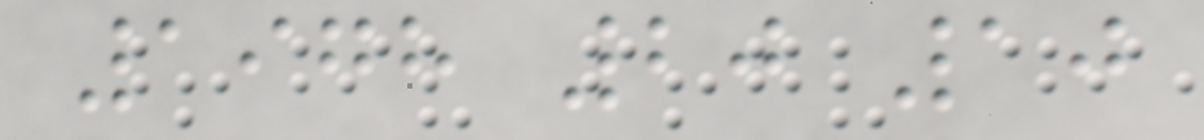1978 20 10
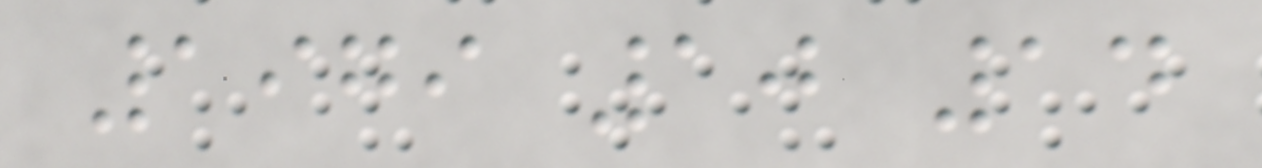1979 10 14
